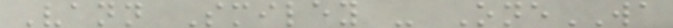Vann Smiley - OneWA
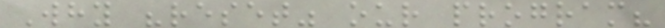Why "reset" our program?
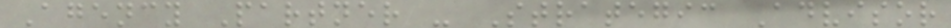Agency Partner - Strategic Advisor
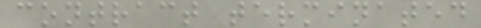contract terminated
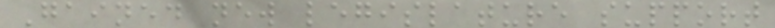Gained new legislature support
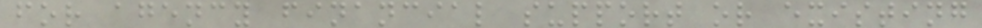for agency financial support or existing
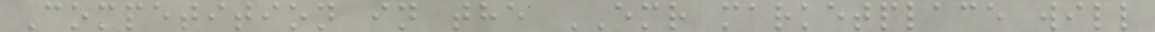Competition in the EMR marketplace will
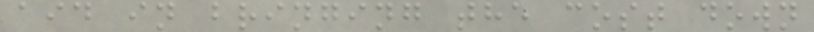aid in bringing the cost down
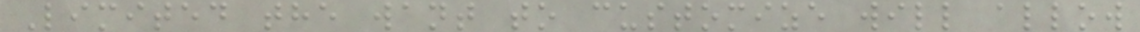Limited the want to customize will allow
